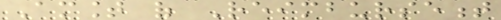Amount of Reimbursement
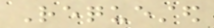Requested
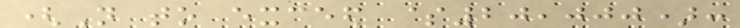(Not to exceed $20,000):
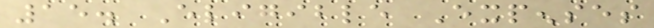15. Eligible Expenses
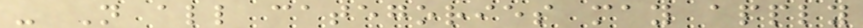- Not all categories may apply
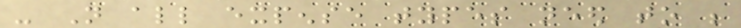- Not all expense types need to be
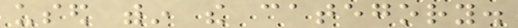used within the category.
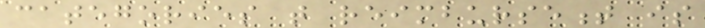categories that reimbursement is
